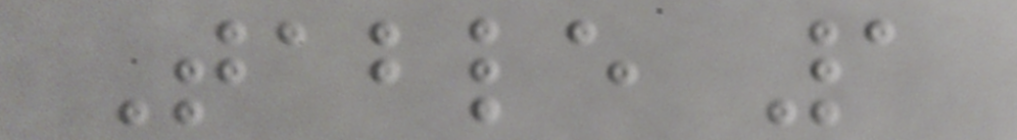Table 1
